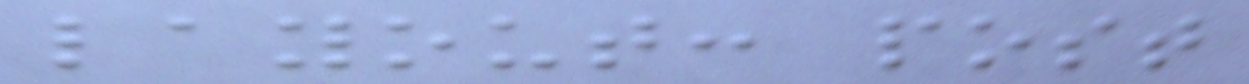layout: post
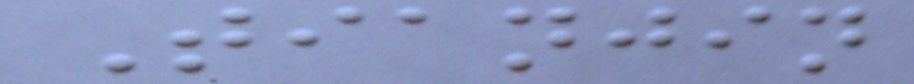Tianjin
